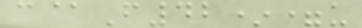c@F42*=u
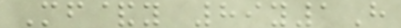Mf&y 89y1H
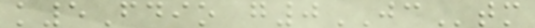k5Fdio g0JCtm
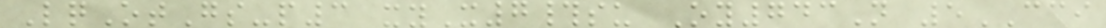LqOtGs-p3 xyX7#su Oy743N 5CCI
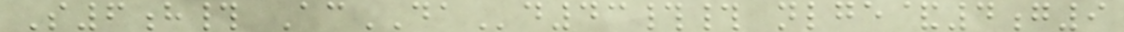S6h# AcDAd43## nlge&4g9
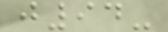j94-
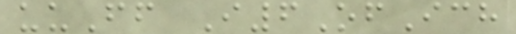uuFf I6OfIch
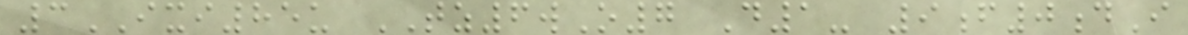3IXI85u TZ6wO7 D1- 9f0dI
